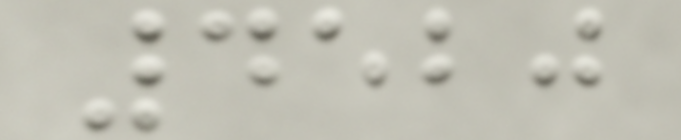4520
